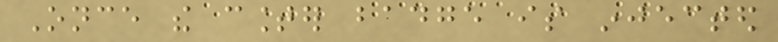Once the counter badge is injected
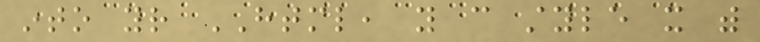into your HTML, you can style it with
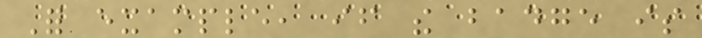For example, if the badge is
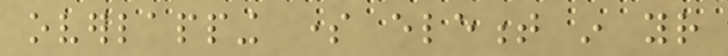overlapping some element in your
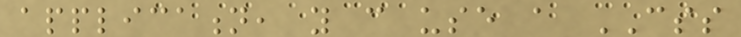application, you can use a CSS
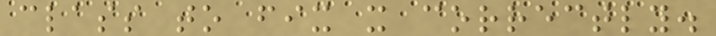class to fix it correctly.
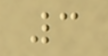3
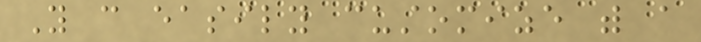You can easily customize with a
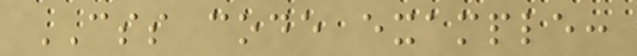CSS code example:
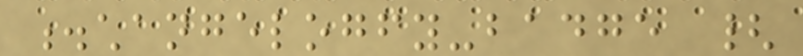.changelogfy-badge {
